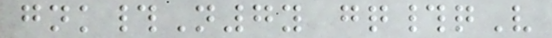gnk#N7y gq#qV
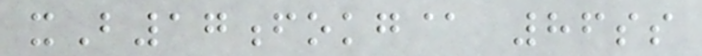xB17fokg@ 86ss
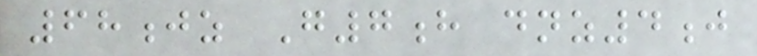68jz G7h dnz4j
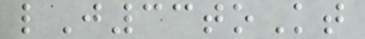lJ33toKt
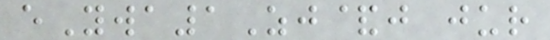eYwa1Zj&j jur
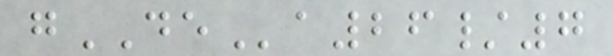gDEa26/7
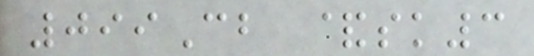099Cb &sk3
